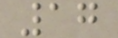17
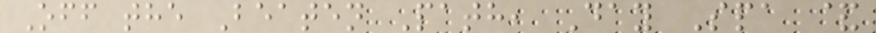Off the Beaten Path, Day Spa &
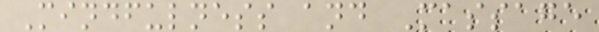Mindfulness and Massage
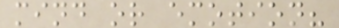mind or emotion?
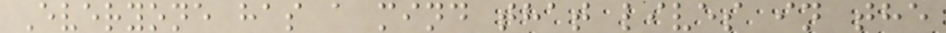Everyone has a mind that lives in the
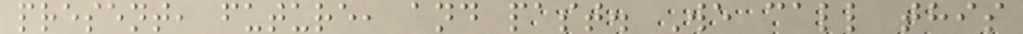present, future, and past. We call this
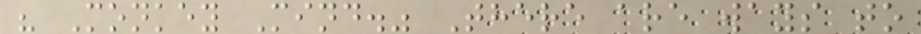" Monkey Mind." There are ways to
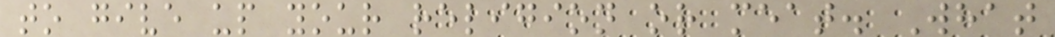to give up your religion or meat. What
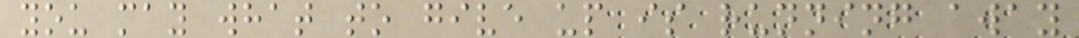you may what to give up is running away
